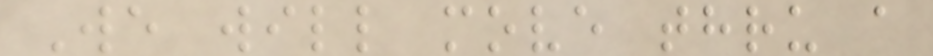We will move thru a
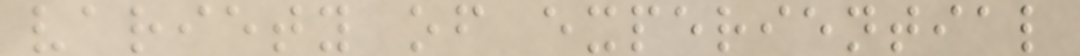variety of experiential
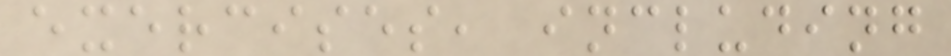exercises, including
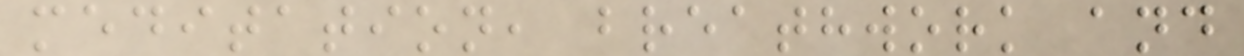meditation, breathwork and
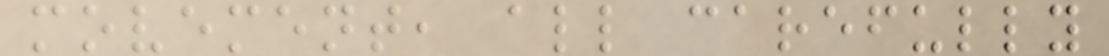movement, all carefully
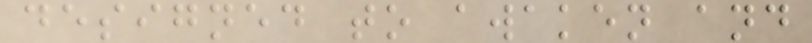designed to awaken and
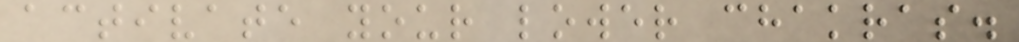activate your lower chakras.
